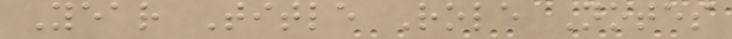Year Title Role Notes
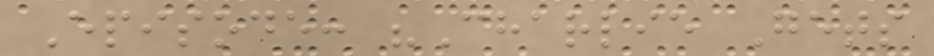Episode: "Charlie Gets
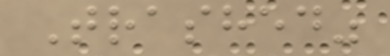Trashed"
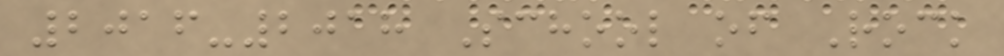2016-2018 School of Rock
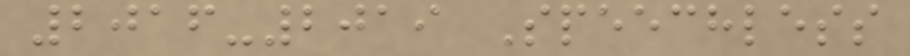2016-2019 Speechless
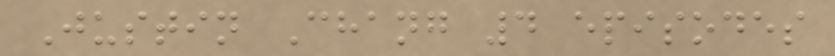Justin Chang 4 episodes
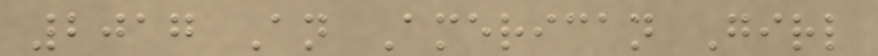2017 An American Girl
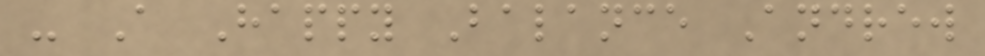- A Happy Balance Andrew
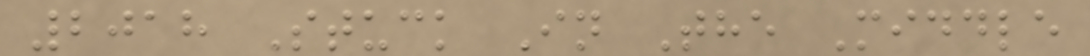2018 Stuck In The Middle
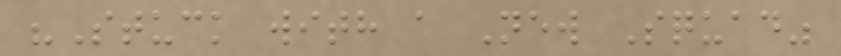"Stuck with a New Squad"
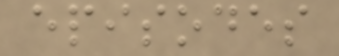episodes
